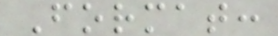Format:
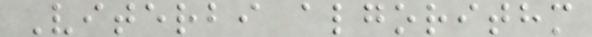Viterbi algorithm
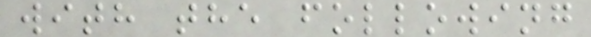with the following
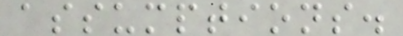assumptions.
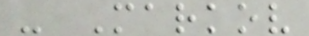- Markov
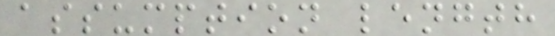assumption length
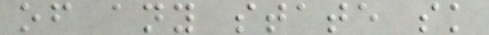of any state sk
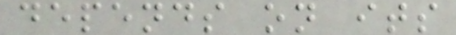depends on its
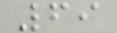69
